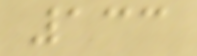133
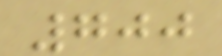700
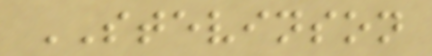STEVINSON
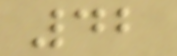42
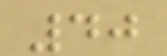40
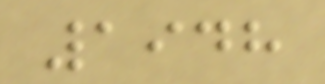1948
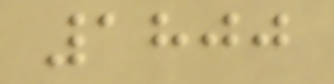1800
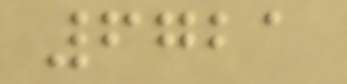6721
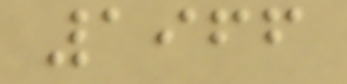1966
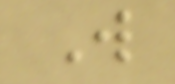W
